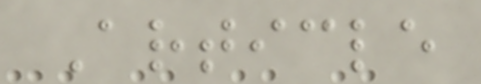Article
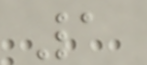1
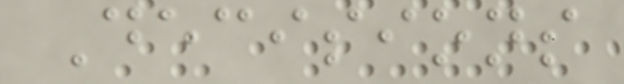Decisions
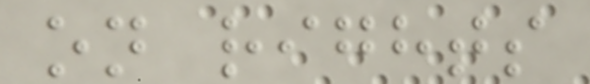on rights
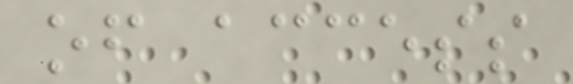of access
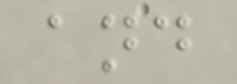and
